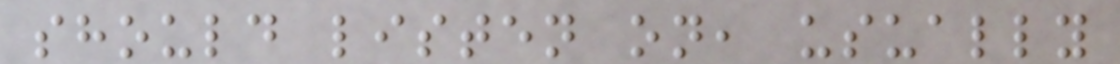should listen on, usually
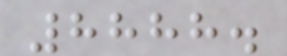8888.
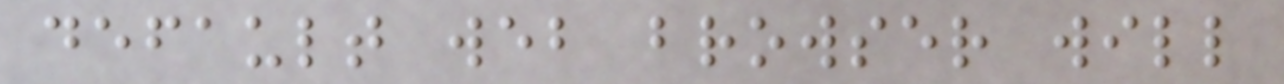default web browser will
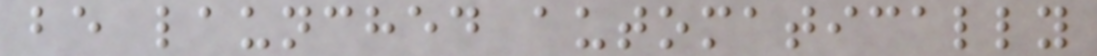be launched automatically
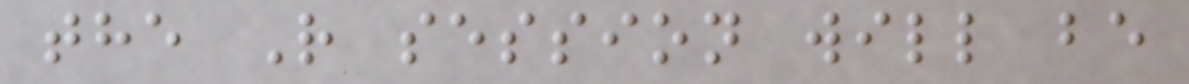the R session will be
